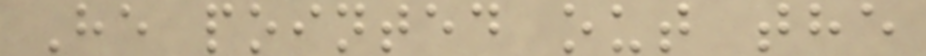He pointed out the
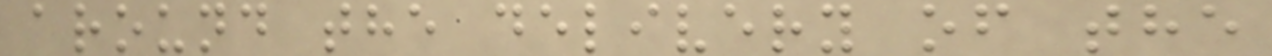around the delivery of the
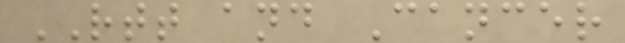RTT and Cancer
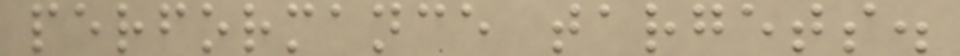performance targets.
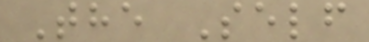The Self
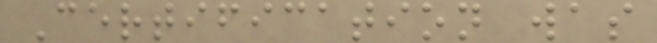Certification was
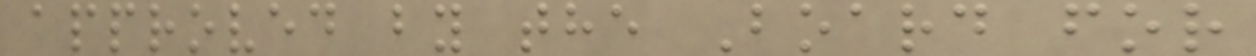approved by the Board for
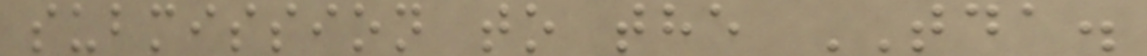submission to the TDA.
